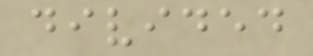divided
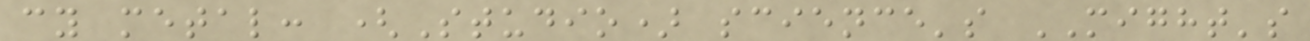cy metal: (Studio) science's MIGHT's
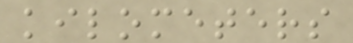kilometers
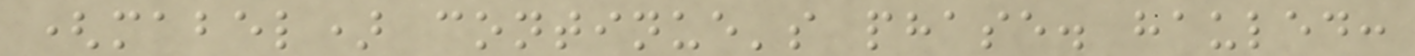(mabel) continue's phase. hauled:
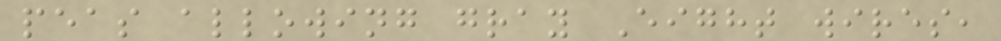peas allowing gray Eight wires,
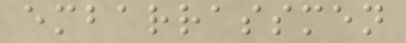embarrassmen
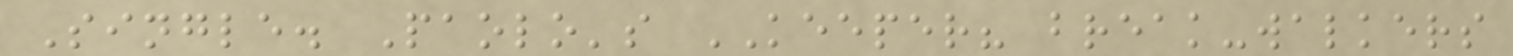Single. Paolo's KEEPER? break-walkers
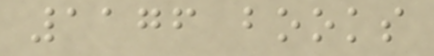1176 books
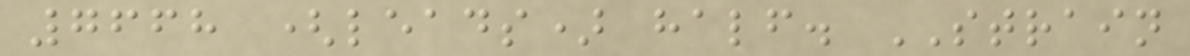7668 (leads) half. STRAIN
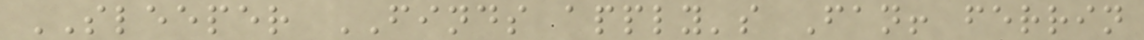SLEEPER FINDS apply's Fan! ferrin
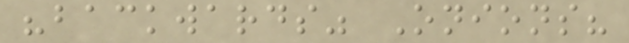"backwards" Onions?
